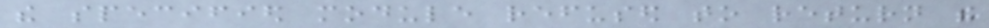the specified module refused to return the
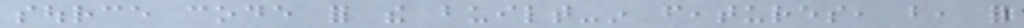source code for the built-in features, but, for
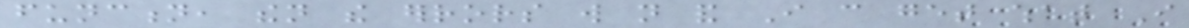function, then the errors will not and I can get what I
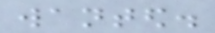wanted.
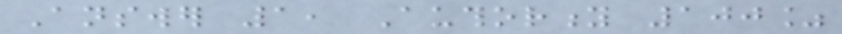Answer 1, Authority 100%
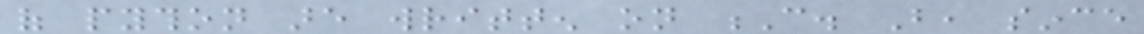of python are written on C. But, since
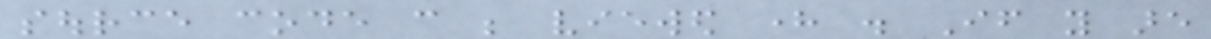source code can be viewed here . If you are
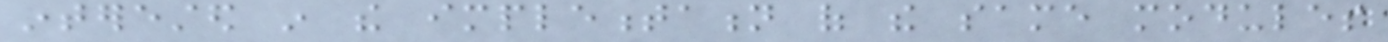interested in the implementation of the same modules
